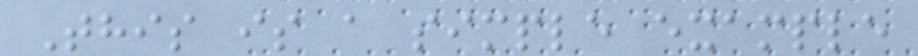This is a simple example
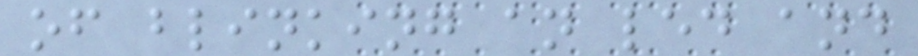of blinking an led and
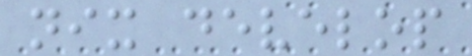nix develop
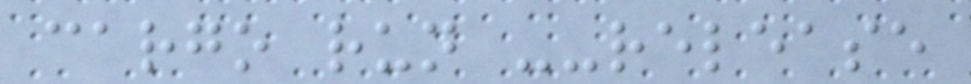cargo run --release
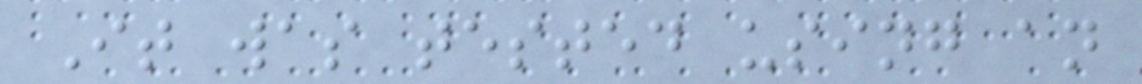It was tested using an
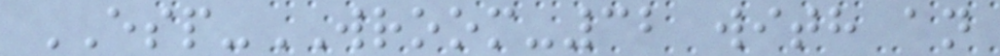ESP-WROOM-32 with an
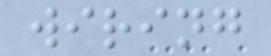wiring
